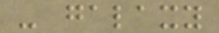- galaxy
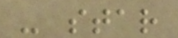- star
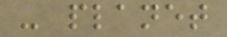- planet
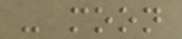- moon
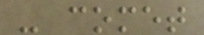- comet
